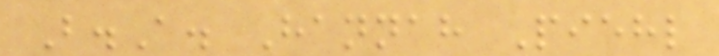B.A. Hannah Piehl
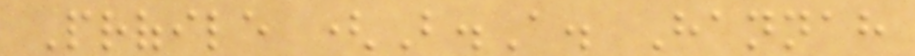Profile (B.A. Hannah
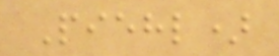Piehl)
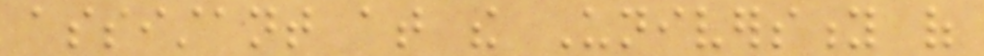assistant at the University of
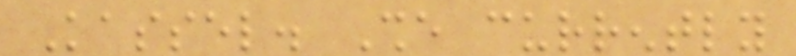Kassel. She currently
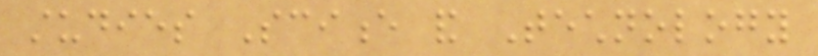studies Science and Technology
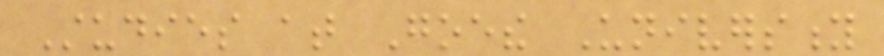Studies at Goethe University
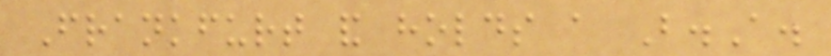Frankfurt and holds a B.A.
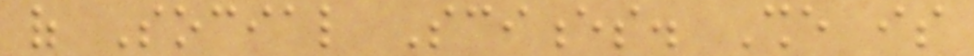of Social Sciences. She is
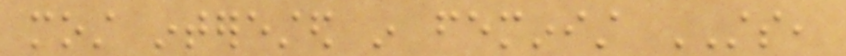most interested in feminist STS,
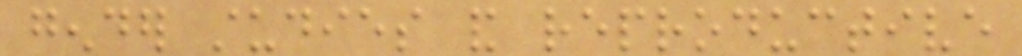gender studies and reproductive
